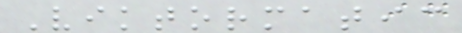Viktormatic
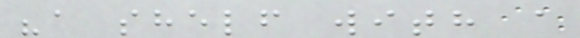"a shelf with a
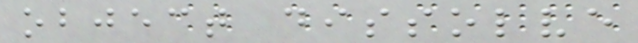object dissolve
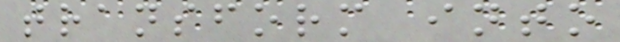transform into
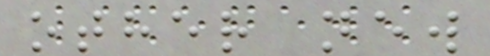other new
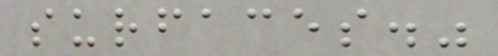surfaces."
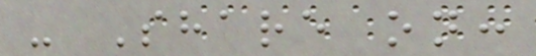- Share on:
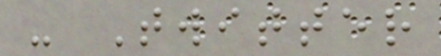- Twitter
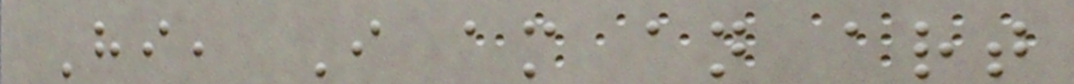Hi, I am an art
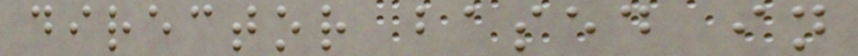director based in
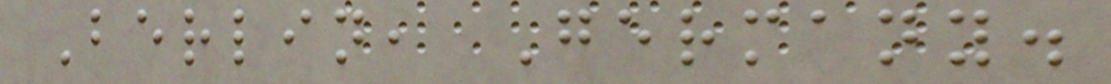Berlin, Germany.
